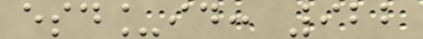esd_id: 922
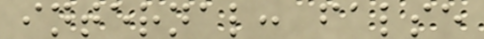internal: false
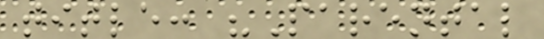title: "Parental
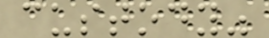custody"
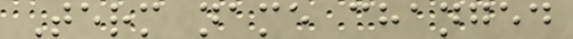Term name changed
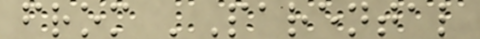from 'Parental
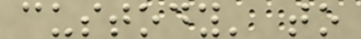custody' to
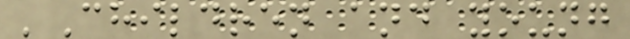'Children and young
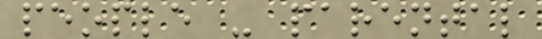people - parental
